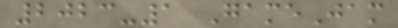2023-1 GameJam
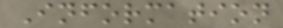Information
